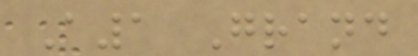A1 Grand
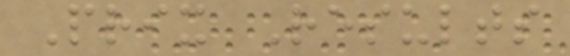Prix Results
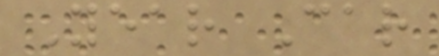Year Car
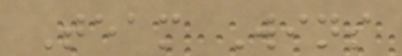Team Wins
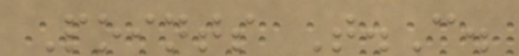Points T.C.
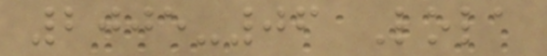2005-06 Lola
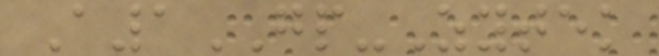A1GP-Zytek
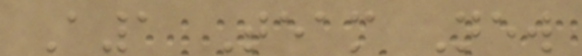A1 Team New
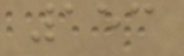153
